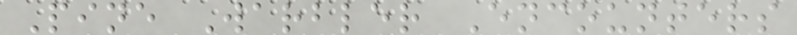Pine Warbler Encounters
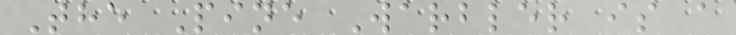The Pine Warbler is a
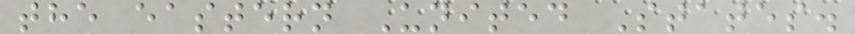the eastern United States.
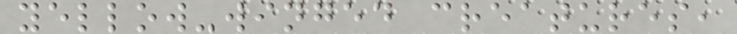yellow-winged creatures,
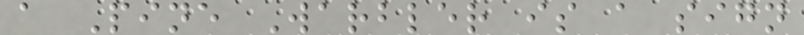a Pine Warbler is a sign
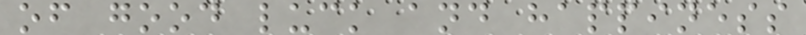of good luck and happiness
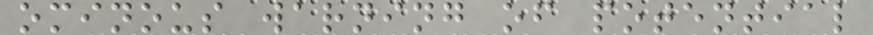ominous warning of potential
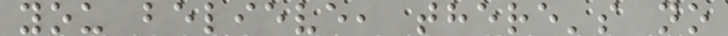you believe, there's no
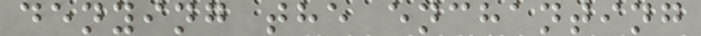denying the enchanting
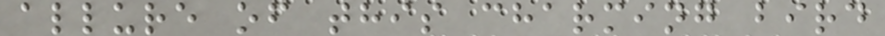allure of this charming bird
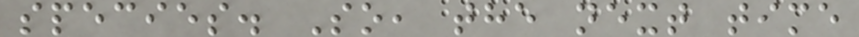species. So, the next time
